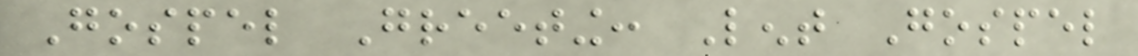Gospel Greeting: Lent Gospel
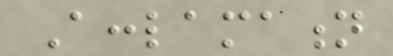Acclamation
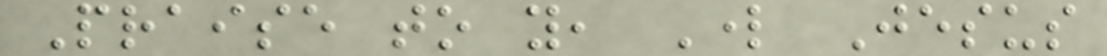Praise to you, Lord Jesus
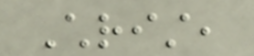Christ,
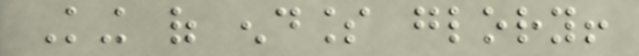King of endless glory!
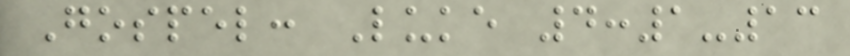Gospel: Luke 4:1-13
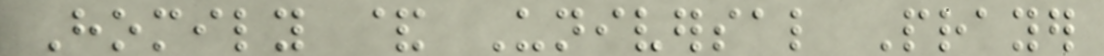Homily & Universal Prayer
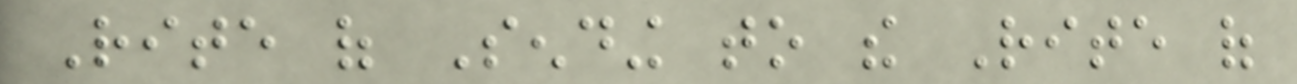Rite of Sending to the Rite of
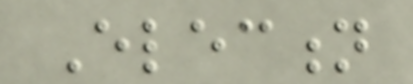Election
